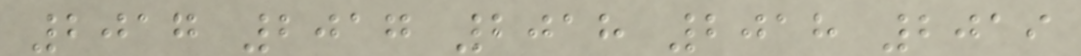2017 2017 2018 2018 2019
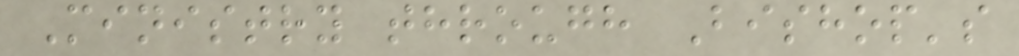Ministry through Bishop's
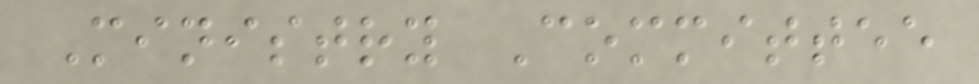Ministry Committee
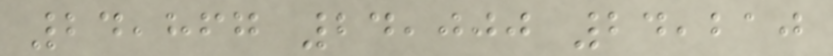24,867 24,000 24,210
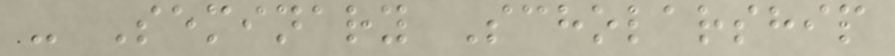- Seminary Scholarship
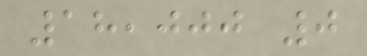18,000 0
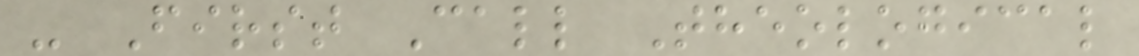- First Call Theological
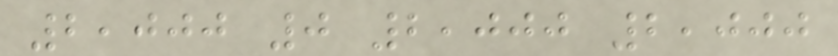2,000 0 2,000 2,000
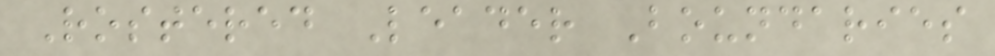Rostered Leader Boundaries
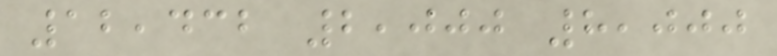12,432 2,000 8,000
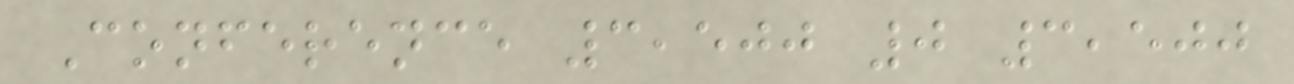Conference 3,500 0 3,500
